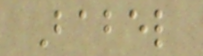Babel
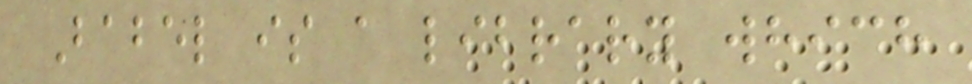Babel is a library which
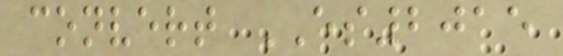convert ES2015
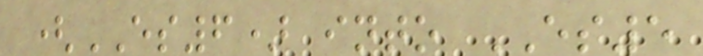(ES6) into ES5
